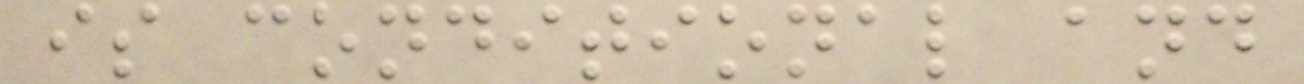is conditional and
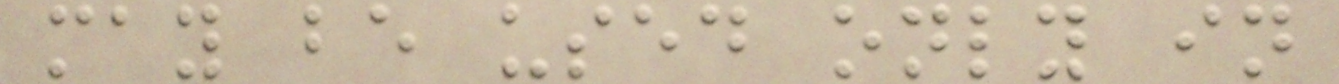may be used only in
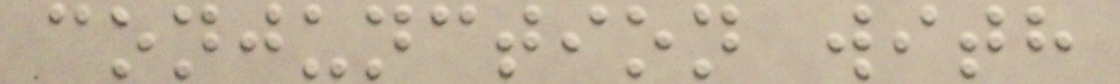conjunction with
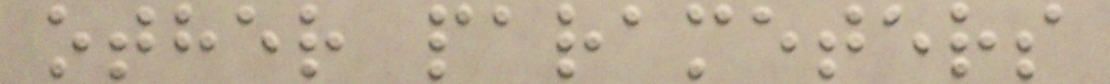other parameters
